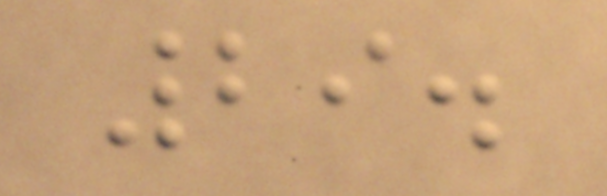29.
